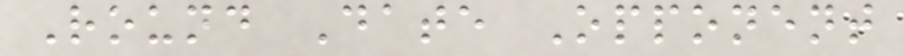Round Date Opponent
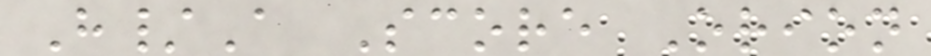H/A Score Orion
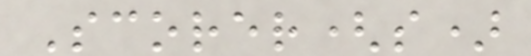Scorer(s)
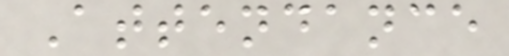Attendance
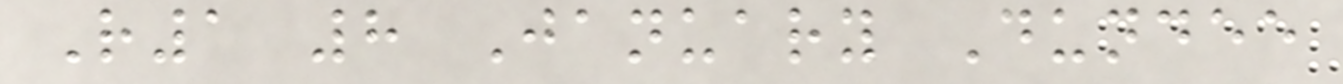R1 8 January Dundee
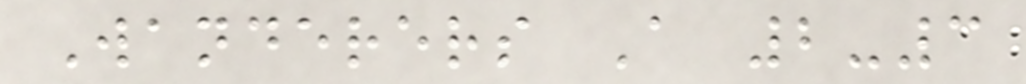Wanderers A 2-3
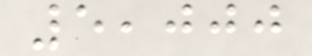5,000
